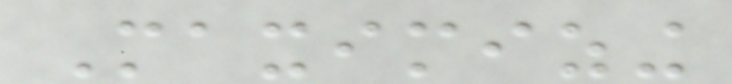Maximizing
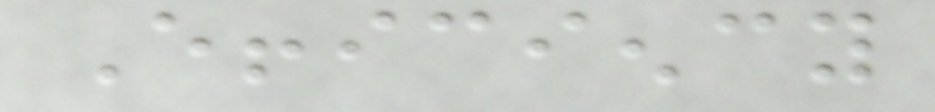Efficiency
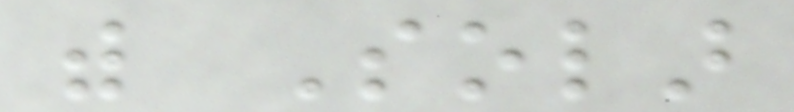with Solar
